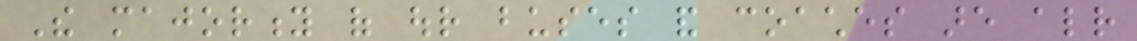The majority of our buses and coaches are already
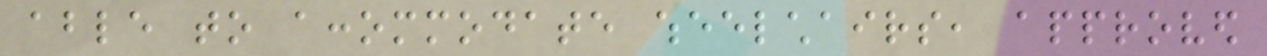able to accommodate wheelchairs, approved
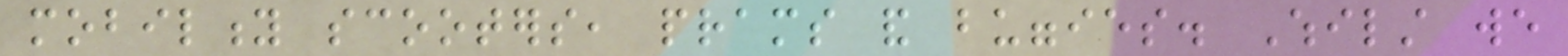mobility scooters, prams and buggies. Whilst we
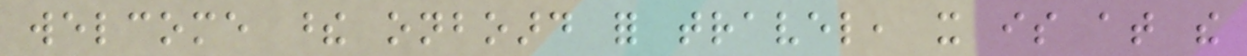welcome these onboard for travel, it is at the
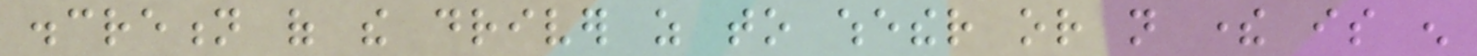discretion of the driver as to whether or not there is enough
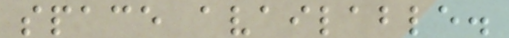space available.
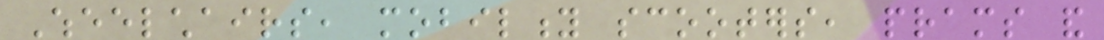Wheelchairs, mobility scooters, prams and
